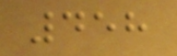458
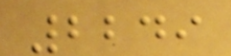2249
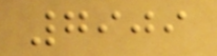7909
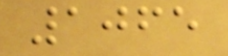1065
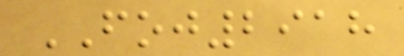FOJ2918
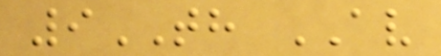9TH AV
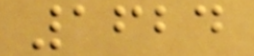1624
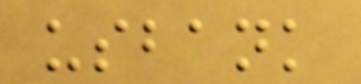usbank
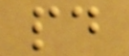pd
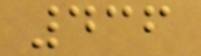436
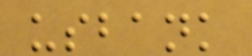usbank
